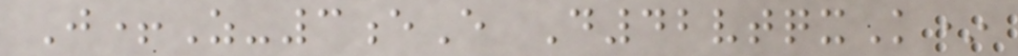J+Z-3eE D42vtqxK*
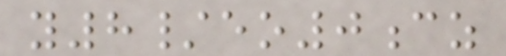y8/eo0cz
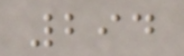294
